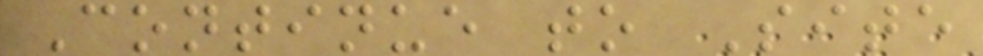Continue to Site
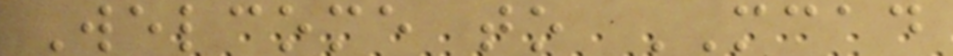Welcome to MCAD
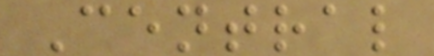Central
